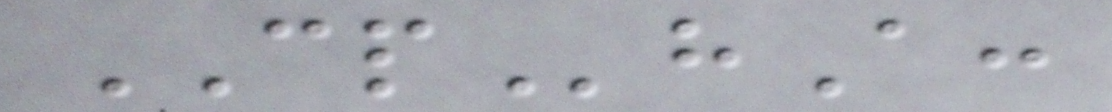CPhA:
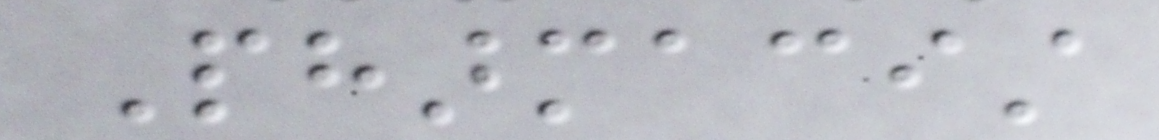Pharmacist
